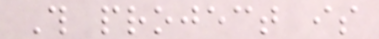This project is
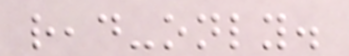read-only.
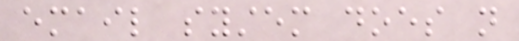email system does not
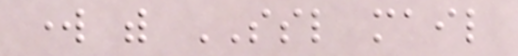work with SSL mail
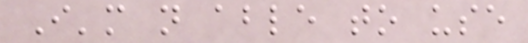I'm not able to use
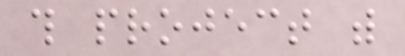this project with
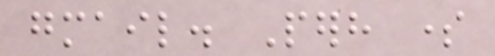gmail. Perhaps some
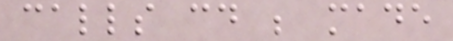calls could be made
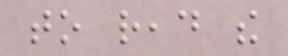to read the
